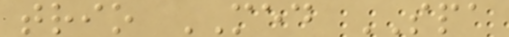trio MED SPA
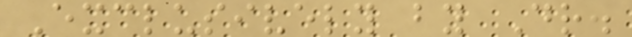Exclusively by Dr.
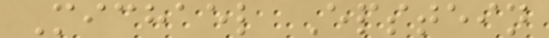Michael Epstein
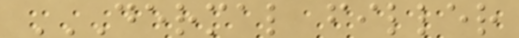DERMAL FILLER
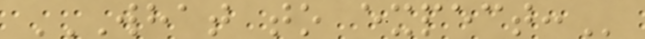WHAT TO EXPECT:
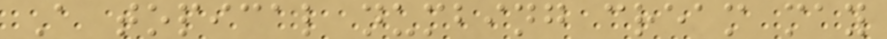A topical numbing cream may
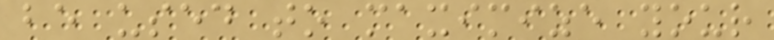be used to maximize your
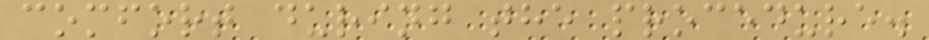comfort during the procedure.
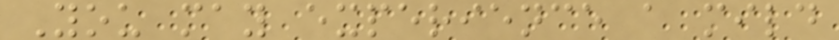You may experience a mild
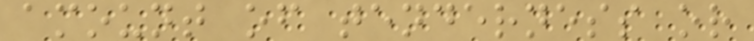amount of tenderness or
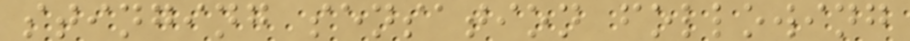stinging sensation following
